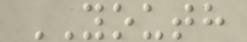YOUTH
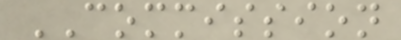COMMISSION
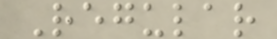Regular
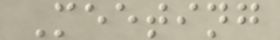Meeting
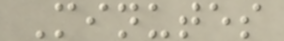Minutes
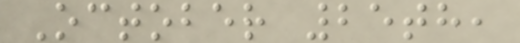October 25th,
